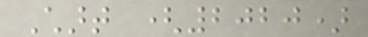Chart (2020)
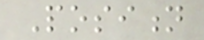Position
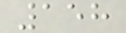158
